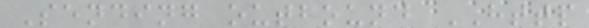Sending outbound HTTP
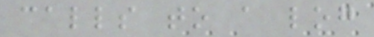calls to a log
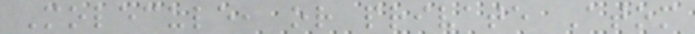Molecule, or private Atom
